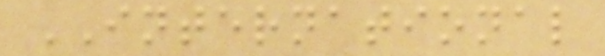INTERNATIONAL
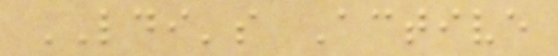LDI's Active
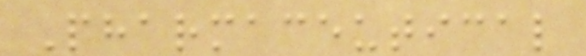Pharmaceutical
